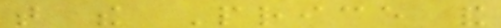that the Price and
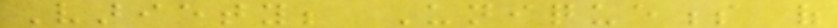Variety; Uniqueness of
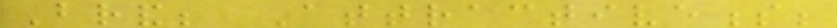Brand; Attractiveness;
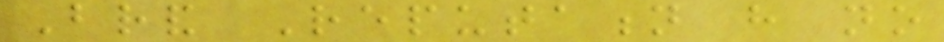Brand Reputation have no
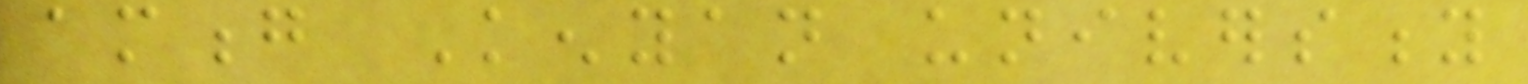among Kenyan university
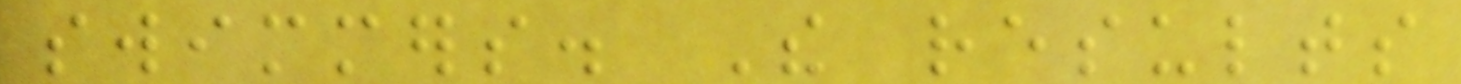swimmers. The results
